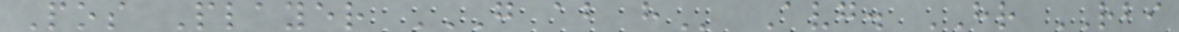Pos Player G AB H Avg. HR RBI
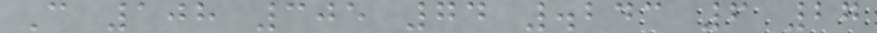C 108 305 74 .243 6 27
